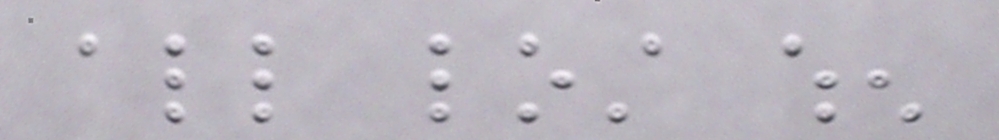all lost when
